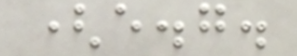(e.g.
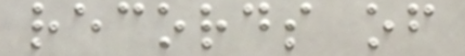records of
